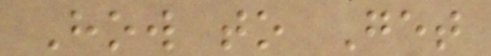How to Get
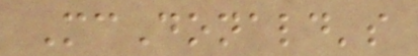McDonald's
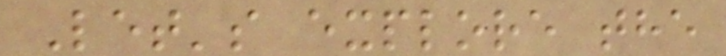Let's explore the
